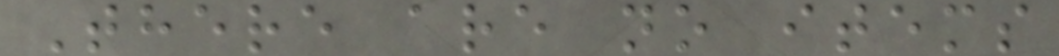There are no items
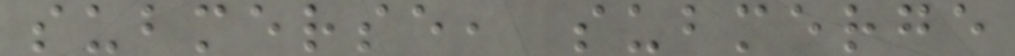submerse, submerge
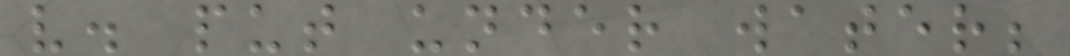v. put under water;
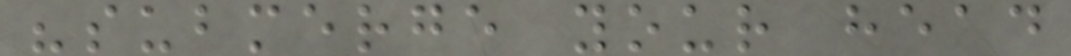"submerge your head
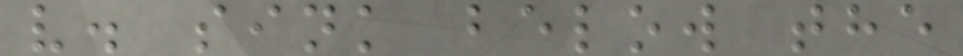v. sink below the
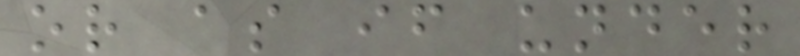or as if under
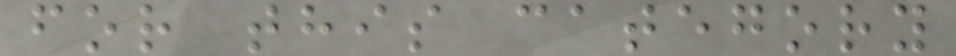for this category
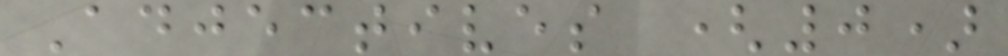Adjectives (0)
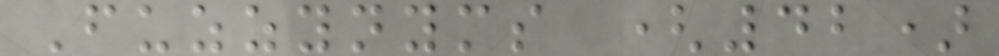Fuzzynyms (42)
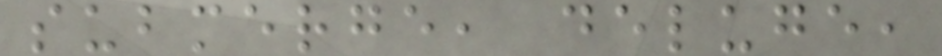submerge, deluge,
